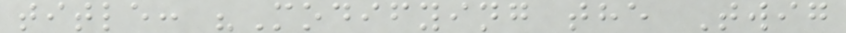title: "Modifying the Twig
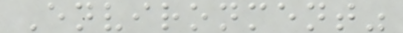Environment"
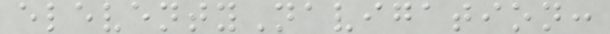eleventyNavigation:
